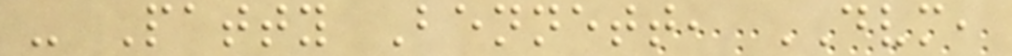- Patty Bennett, DVM,
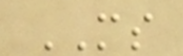MS
